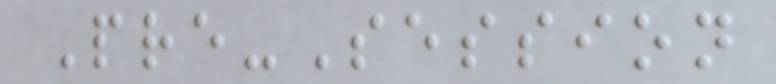Pre-Session
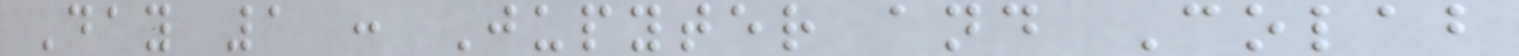Day 1 : Jupyter and Colab
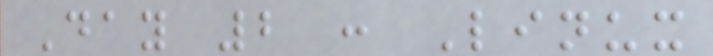Day 2 : Linux
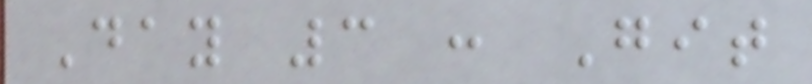Day 3 : Git
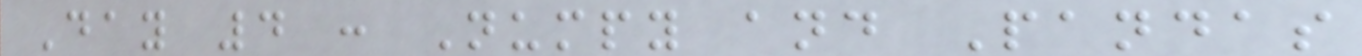Day 4 : Numpy and Pandas
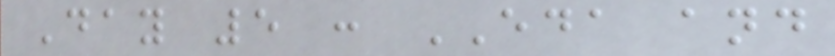Day 5 : EDA and
